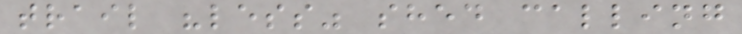trail "less" shed calling
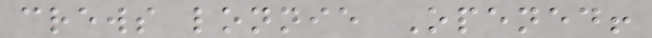crews lonnie Opened!
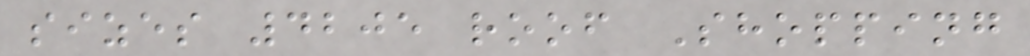sizes 4205 roof Shopping
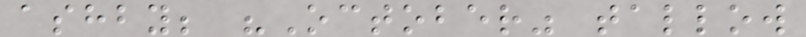ashby; "October" tallow
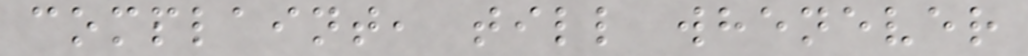complaint, till whenever
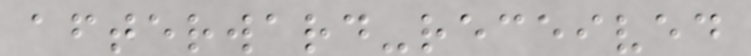afterward-received
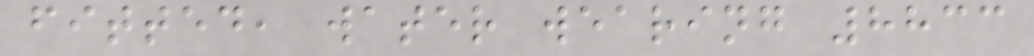fitted, water wearing 8833
